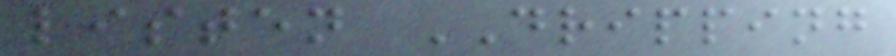listen DRIPPING
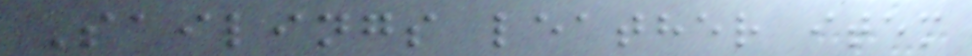Sailings leather item
